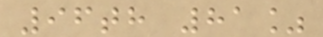96th 81%
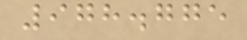978.775
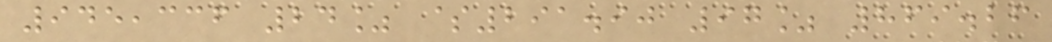945,336 24% $291.90 97% 869.26
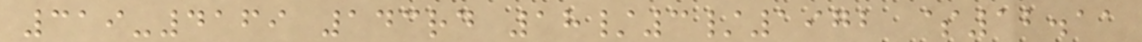319-4169 143rd 18/3/1972 $12.11
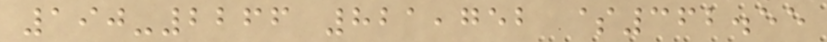190-2266 821,752 $362.55
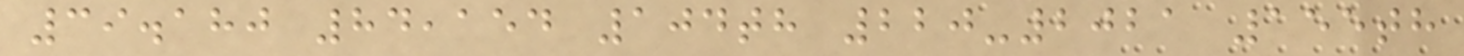39.180 84,154 104th 220-2021 155th
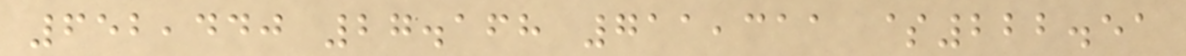652,440 27.168 711,311 $222.51
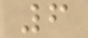6
